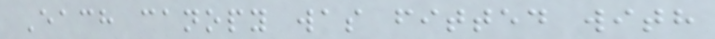Each canopy was fitted with
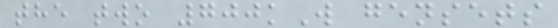the two 700kW gensets
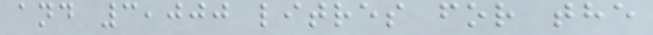and 3,000 litres for the
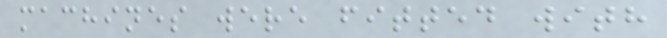machines were fitted with
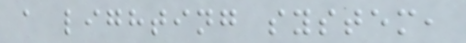a lighting system,
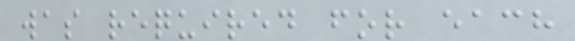was required for each
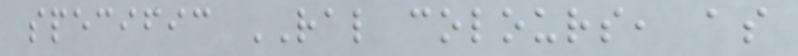specific RAL colours, as
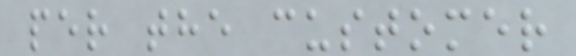per the customer
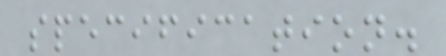specification.
